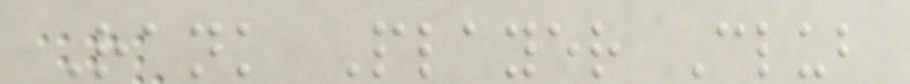Rank Player Club
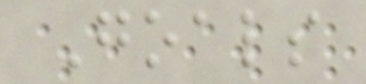Goals
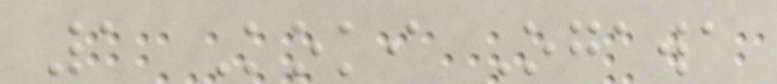1 Koki Ogawa
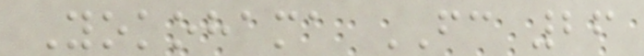Yokohama FC 26
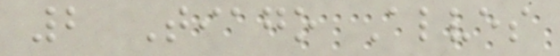2 Tiago Alves
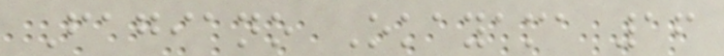Fagiano Okayama 16
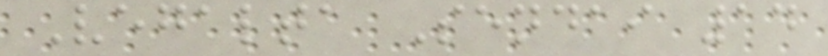Vegalta Sendai 14
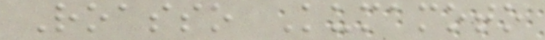Roasso Kumamoto
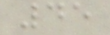45
